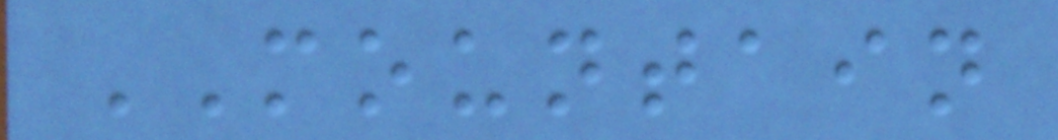MOUNTAIN
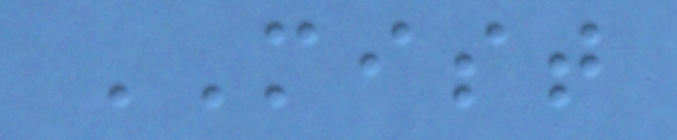MIST
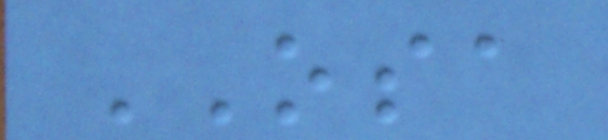OSA
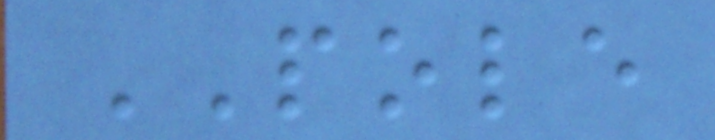POLE
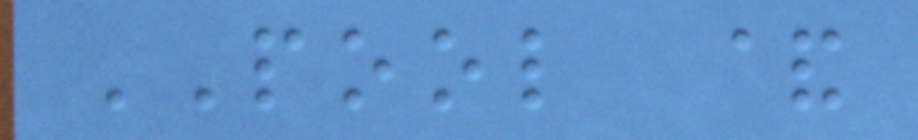POOL &
